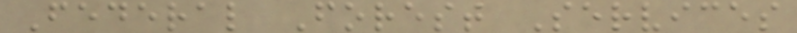Federal Forest Services
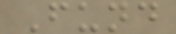Fund
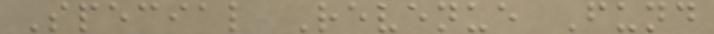Special Revenue Fund
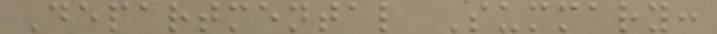Departmental Summary:
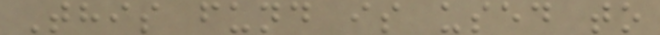This fund is used to
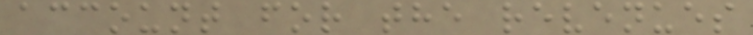account for the revenues
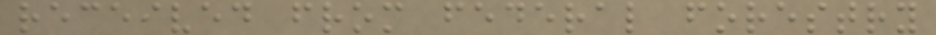received from federal forestry
